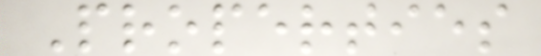Properties
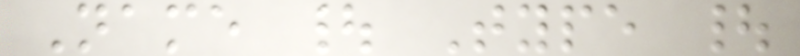Name | Type |
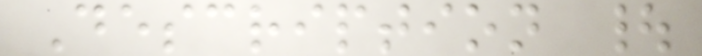Description |
